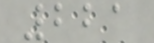221
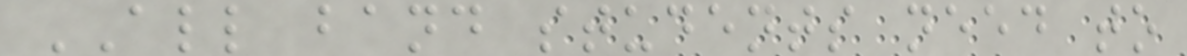ALL band students need to
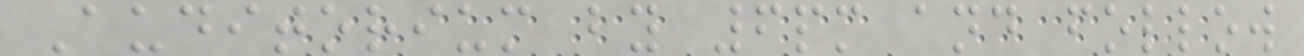Auditorium by 6pm and follow
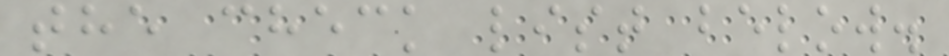the check list below.
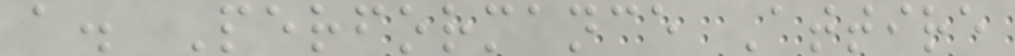a. Performance Attire
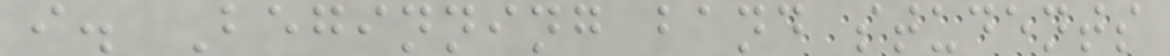i. Beginning band students
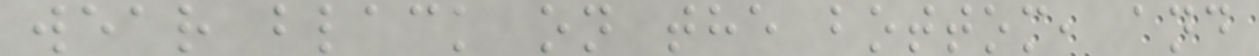wear black on the bottom, and
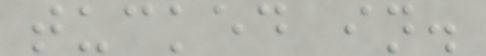tucked in.
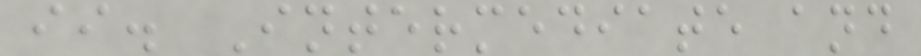ii. Intermediate and
